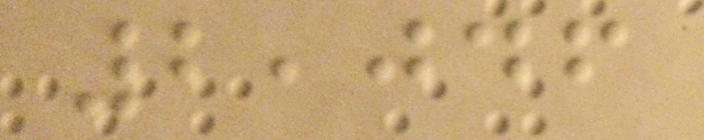2,046
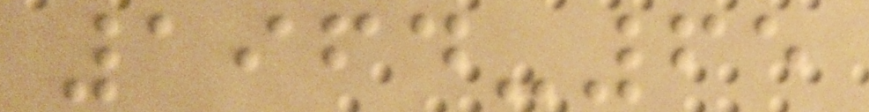1964-65
